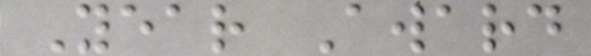Year Award
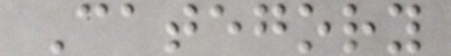Category
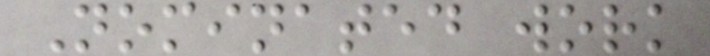Nominated work
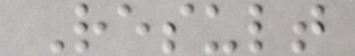Result
